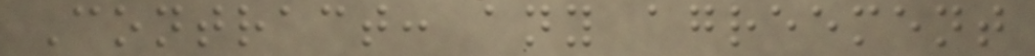Contract: any agreement
